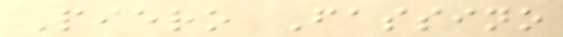Piero Fassino
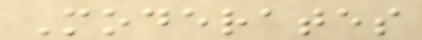Moderates
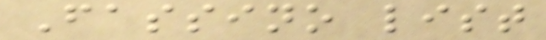Fassino list
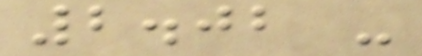2.02 -
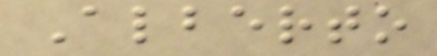Alberto
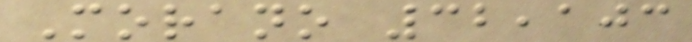Morano 32,103
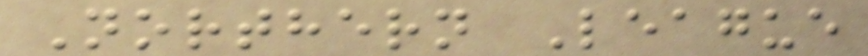Northern League
